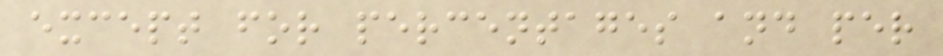except for percentages and per
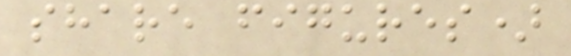share figures)
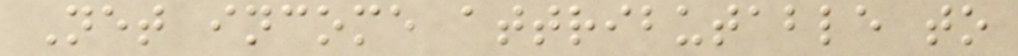Net income attributable to
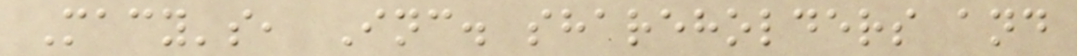Macy's, Inc. shareholders and
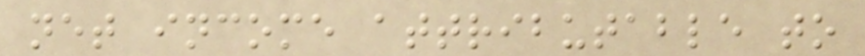net income attributable to
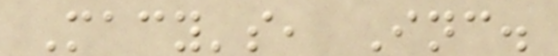Macy's, Inc.
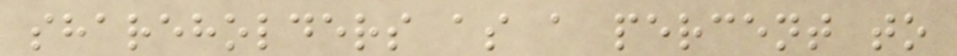shareholders as a percent to
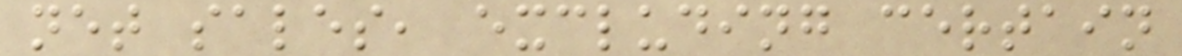net sales, excluding certain
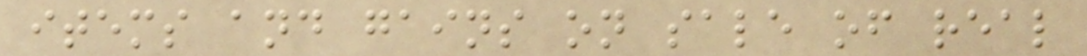items and gains on sale of real
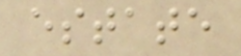estate
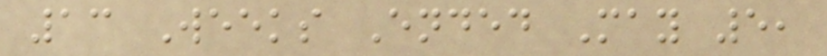13 Weeks Ended May 5,
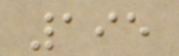195
